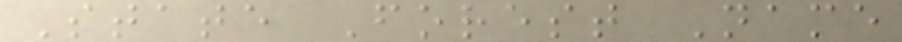State Forest Name
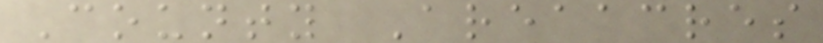County Areaacres
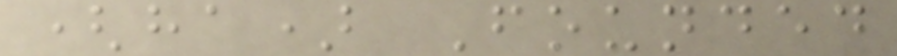(ha) Founded
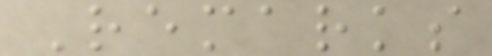Remarks
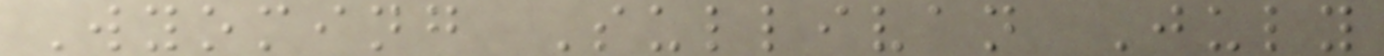Wyoming Sullivan July
